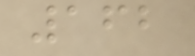162
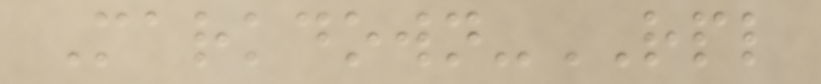Markdown-RPL
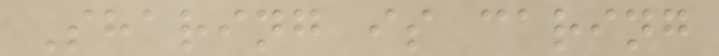Sharing is caring
